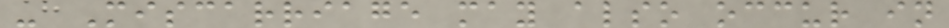- Miscarriage may also occur in
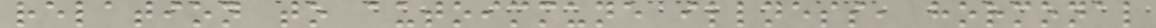relation to autoimmune illness, hormonal
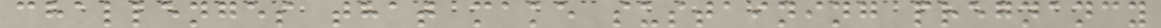challenges that make sustaining pregnancy
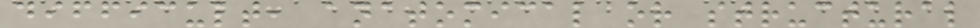difficult, anatomical or structural
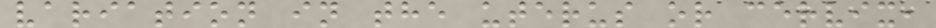variation in the uterus or cervix,
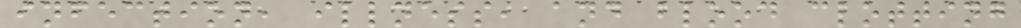infection, illness, and blood clotting
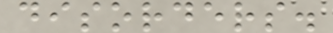disorders.
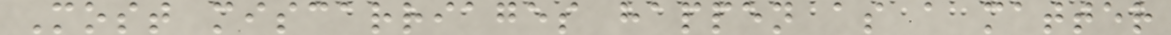Most miscarriages happen as a matter
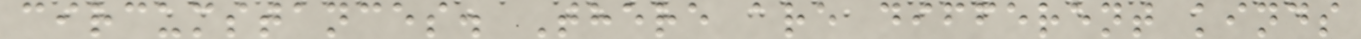circumstances. There are different kinds
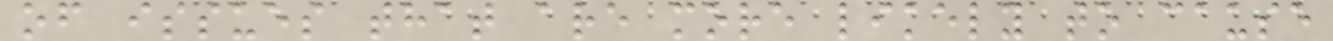of issues that are more likely to cause
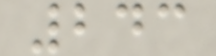243
